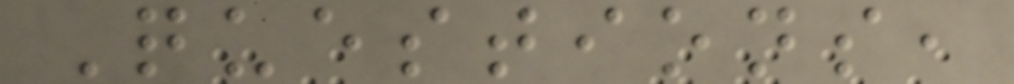Questions,
